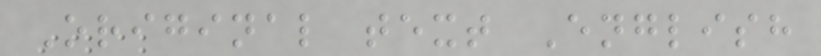Original text English
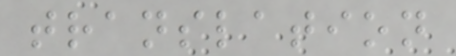translation
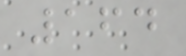164
